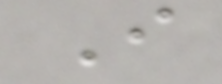I
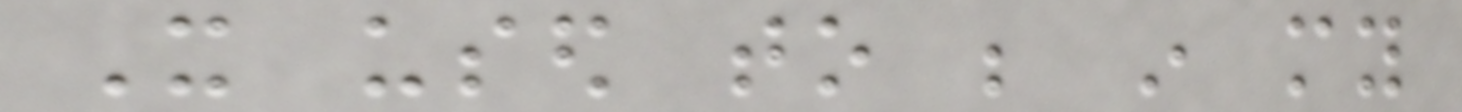It used to be in my
